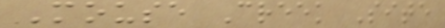Mouse Creek Site
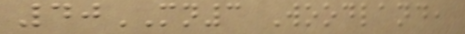40MN3 Woodland,
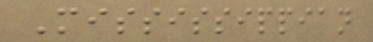Mississippian
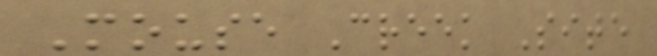Mouse Creek Site
